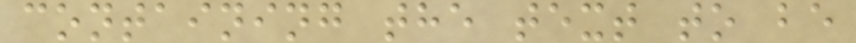containing the text to be
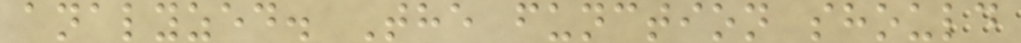analyzed. The function should
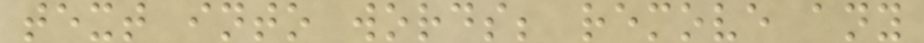text into words; remove any
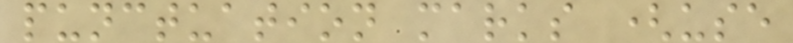punctuation marks (use
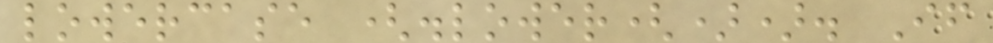lowercase (.lower()). If
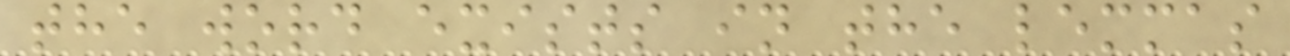the word exists in the lemmas
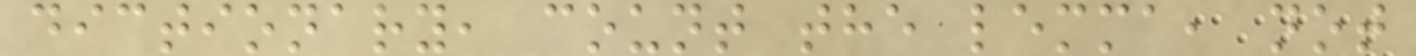dictionary, count the lemma, not
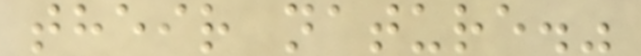their nature."
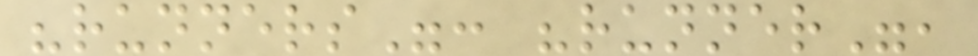"runners": "runner",
